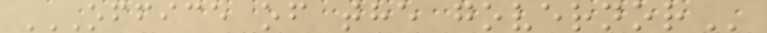OFFICE OF THE GOVERNOR
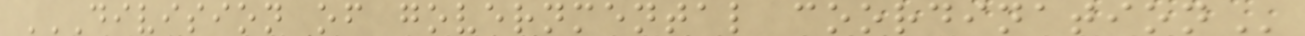DIVISION OF GOVERNMENTAL COORDINATION
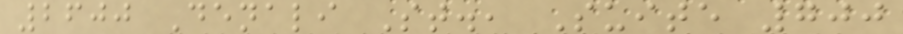2600 Denali St., Suite 700
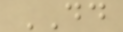DD
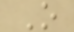O
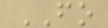FO
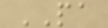PA
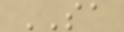SA
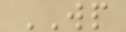WP
